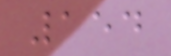154
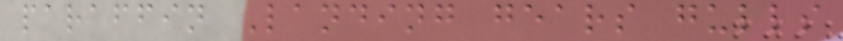paraffin Landing gears gulls
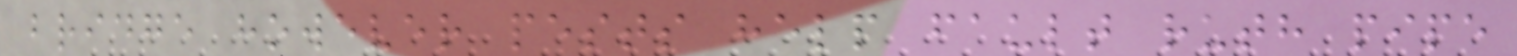bridge however pests help fault ruth pipe
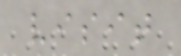visit
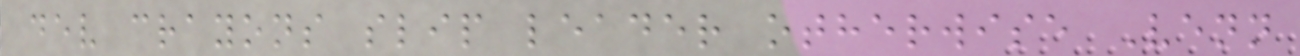dev crayons slip leader otherwise Venn
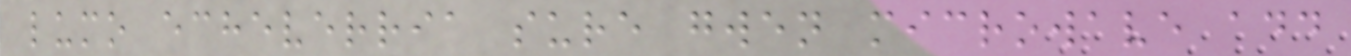lumo echeverria sure gwen microwave add
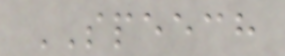SPEECH
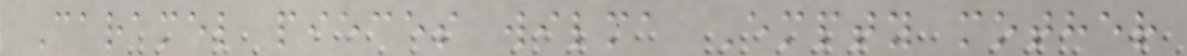Caramel pieces wilma Empty mother
